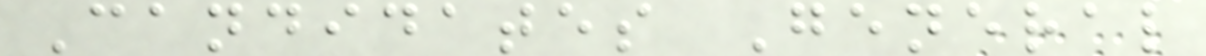Candidates General
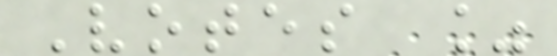Votes %
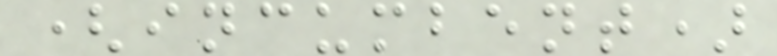(incumbent)
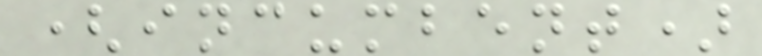(incumbent)
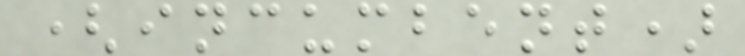(incumbent)
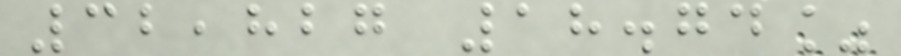32,827 18.74%
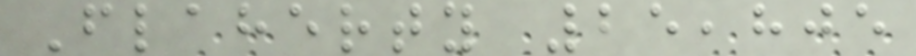Flaherty 25,805
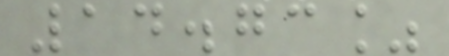14.73%
